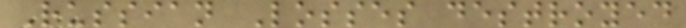Russian Losses destroyed
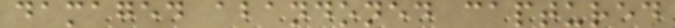damaged abandoned captured
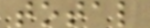total
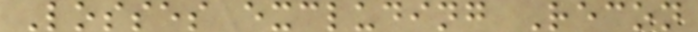Losses excluding Recon
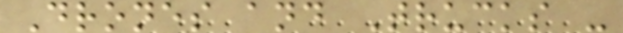Drones and Trucks -
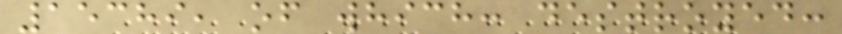15389, of which: destroyed:
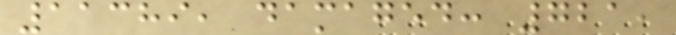11389, damaged: 721,
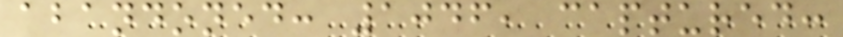abandoned: 1046, captured:
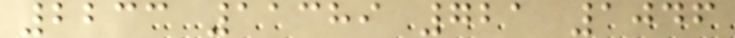2233 11389 721 1046
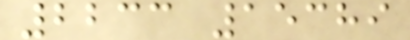2233 15389
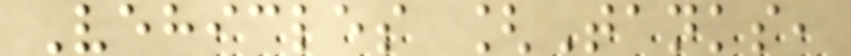Vehicles [Tanks,
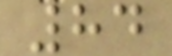84
